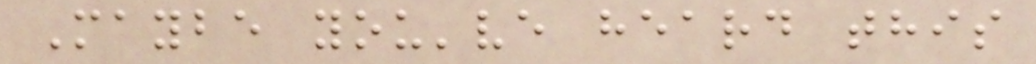Maybe you've heard this
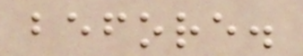before.
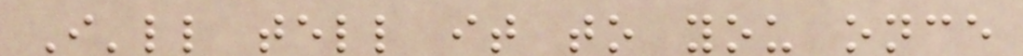I'll tell it to you once
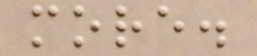more.
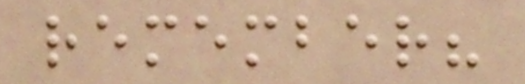remember?
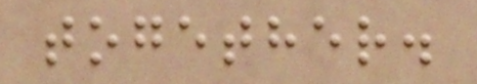together.
